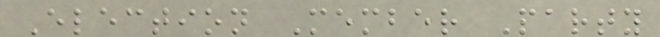Election Member Party
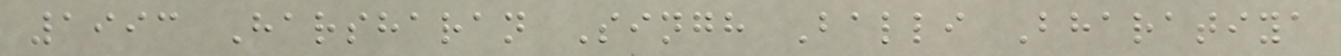1993 Harsharan Singh Balli Bharatiya
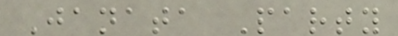Janata Party
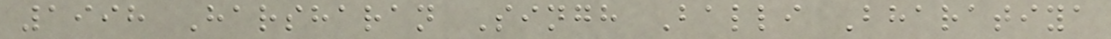1998 Harsharan Singh Balli Bharatiya
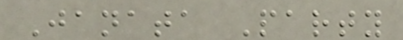Janata Party
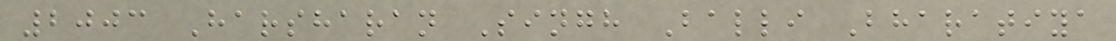2003 Harsharan Singh Balli Bharatiya
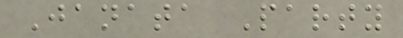Janata Party
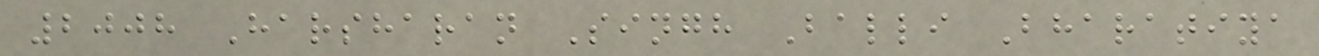2008 Harsharan Singh Balli Bharatiya
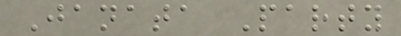Janata Party
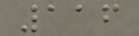116
